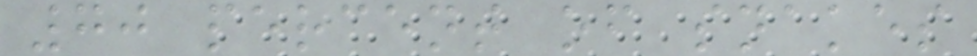70 percent of snakes
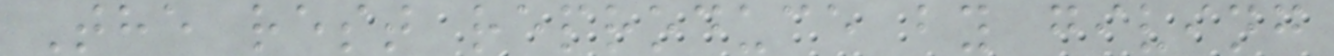The rest reproduce by giving
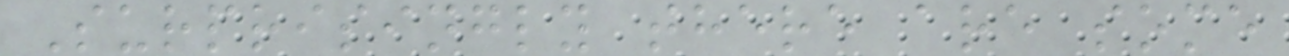Surprisingly there are some
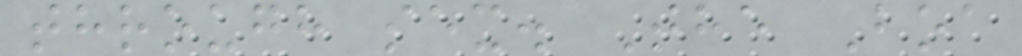through sex. The Boa
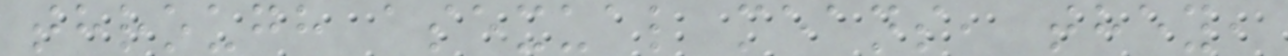through asexual means, they,
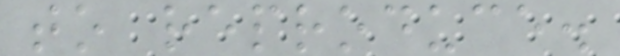to reproduce.
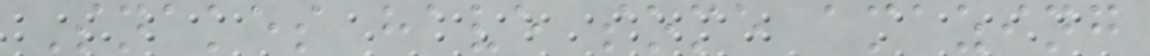Snakes have some amazing
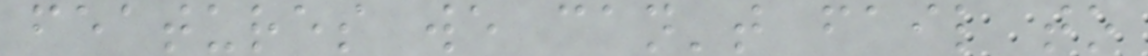features we can't fail to
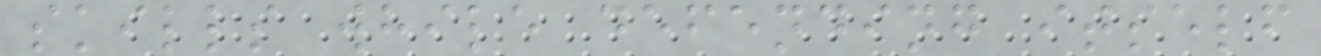skills while defending itself
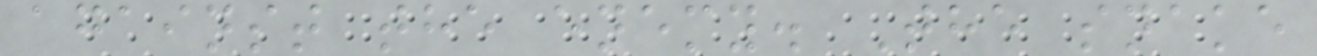against the enemy. The snake
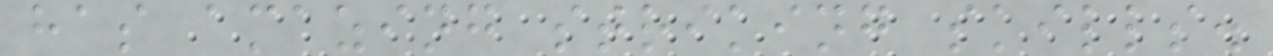has amazing striking skills.
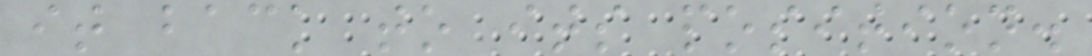it back to its position.
